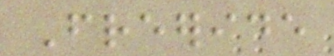Freeride
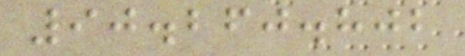90.260.802
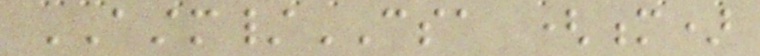ASTM/CSA (m)
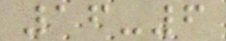16-6
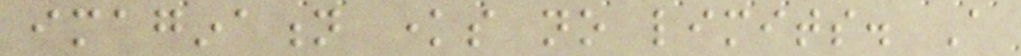imagination knows no limits. A
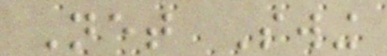Net Swing
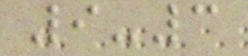9-3
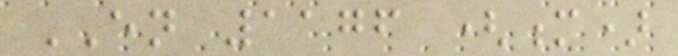EN 1176 (m)
